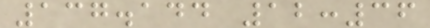137.144 12:36
